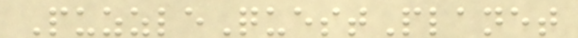PuzzleQuestPlanet
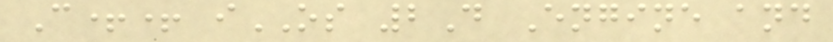C++ iOS 2D Engine and
